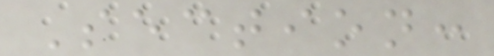Section:
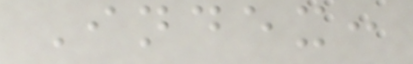Index:
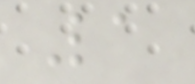1
